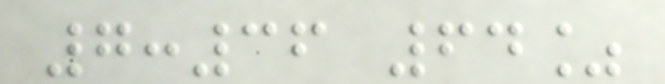7:36 64%
